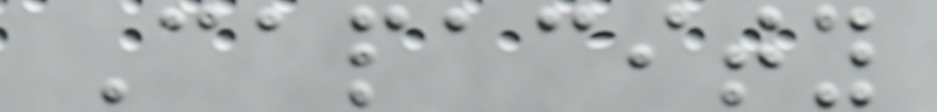Capacity
